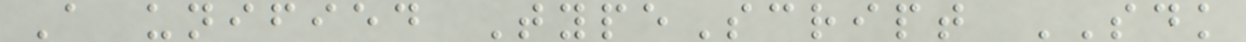A unified TypeScript SDK
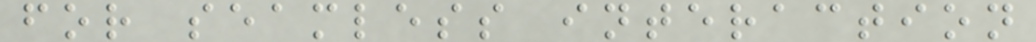for seamless interaction
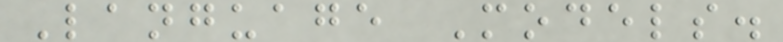Language Models.
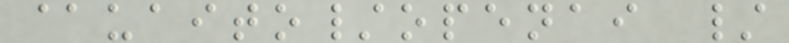@uaito/openai /
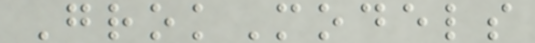GrokModels
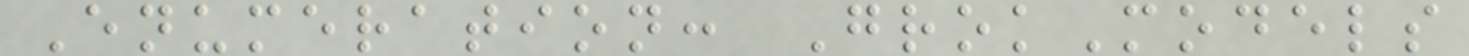Enumeration: GrokModels
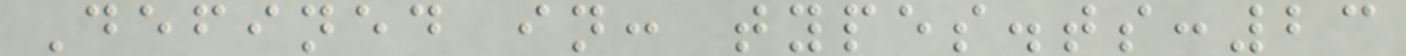Defined in: types.ts:23
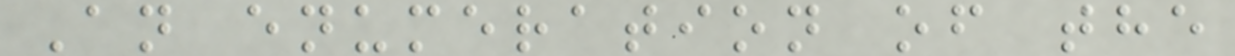An enumeration of the
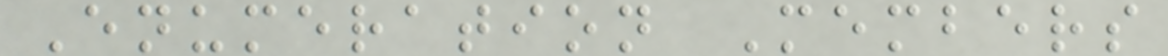Enumeration Members
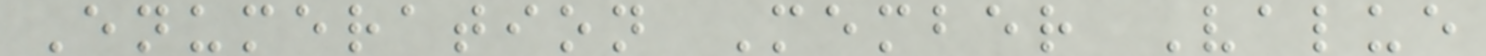Enumeration Member Value
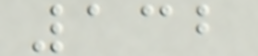132
